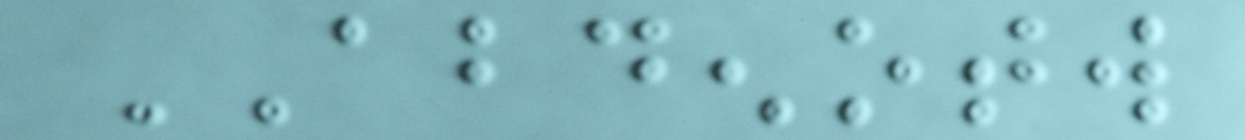ABDENOTW
